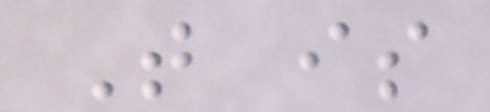That is
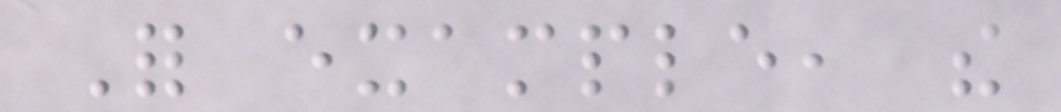For example, the
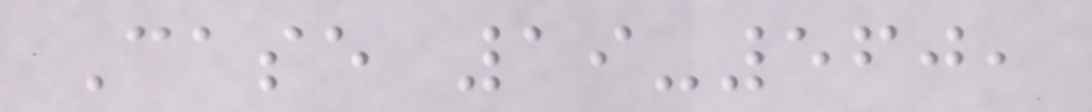Case 19-560,
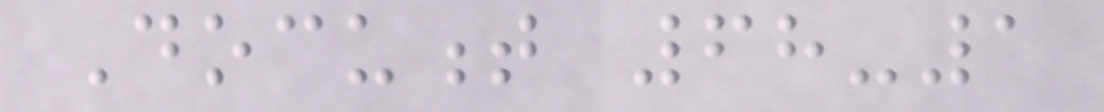Document 68-1
